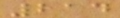214
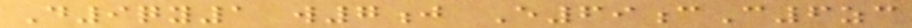D9qy1 w7j E69cC6zc
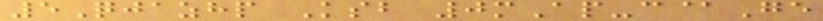5Qjazhp Ksb 0mAp-c@Ge
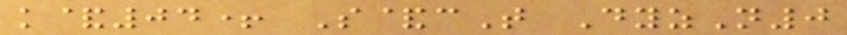k&04+ S&cT DyzN0
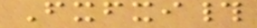Fxfxi#
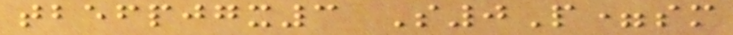tbefpjgx3 S0P=sm
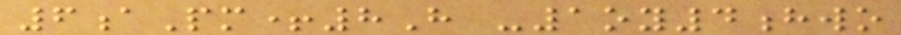6aPm+8H -1oy4hwo
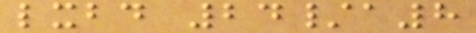lxbd 24/a8
